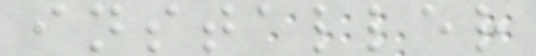installer
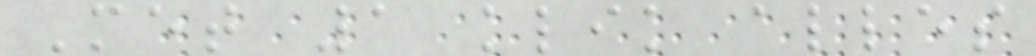Met 1 klik alles
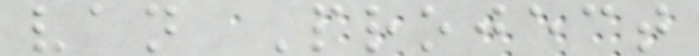van Project
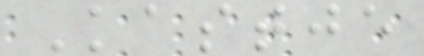Kastje
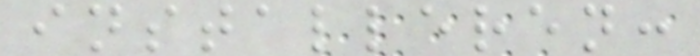installeren:
